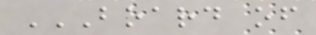BOARD OF
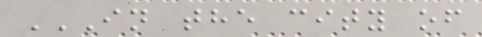IN THE CITY OF
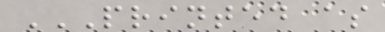PRINTED AS
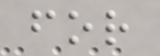for
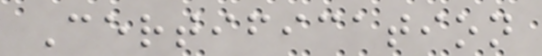Certification
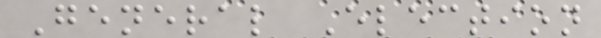General Election
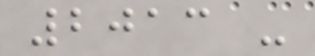2013 -
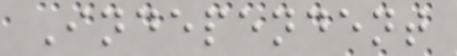Independent
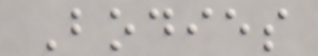Bodies
